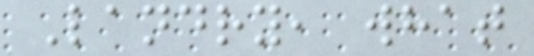Landry, what
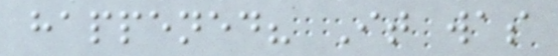happened? It was
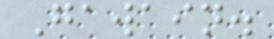Gawain.
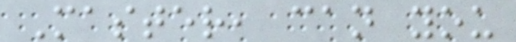Master, can you
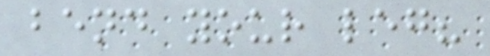bend your leg?
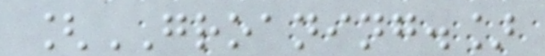[GROANING.]
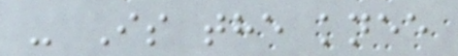- Is the knee
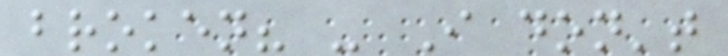broken? - I don't
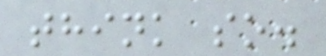think so.
